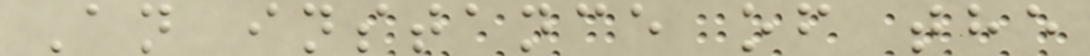An instance of the
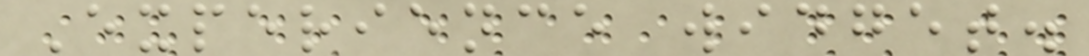Experience widget.
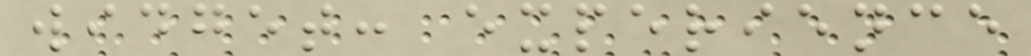widget: experience
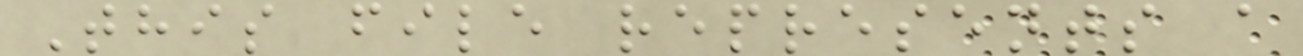This file represents a
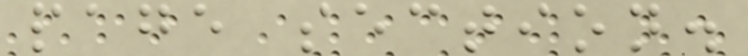page section.
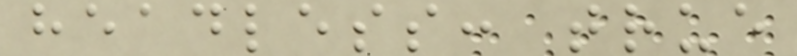headless: true
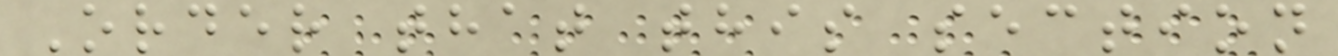Order that this section
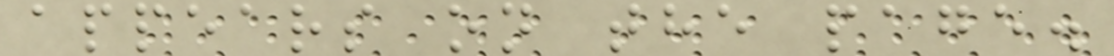appears on the page.
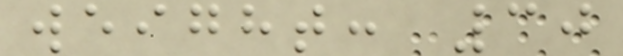weight: 30
